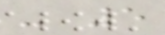- 5
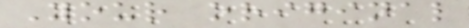Your original
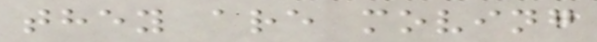they are moving
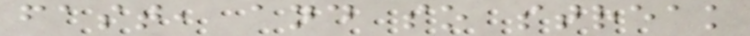fast, and so streak
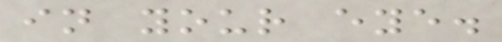in your eye.
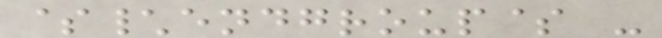$\endgroup$ -
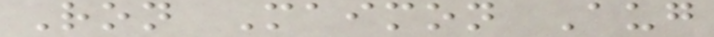Ron Maimon Aug
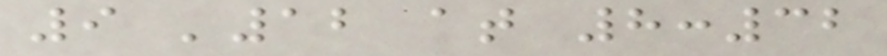9 '12 at 8:32
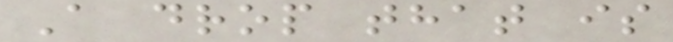A drop that is
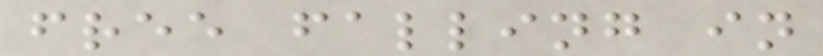free falling in
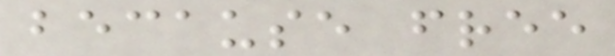because free
